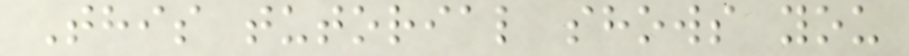This tutorial shows you
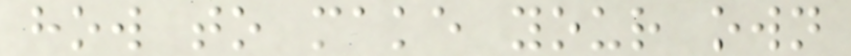how to make your own
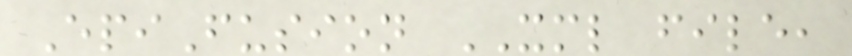EpiFusion XML file,
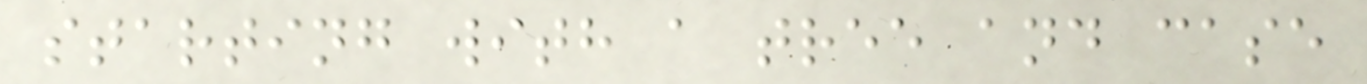starting with a tree and case
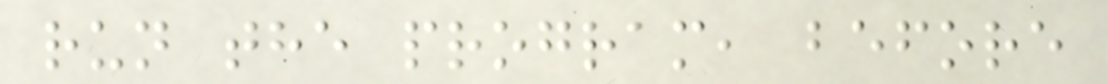run the program, before
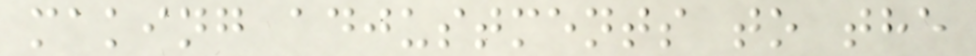making adjustments to the
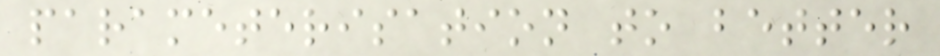parameterisation to better
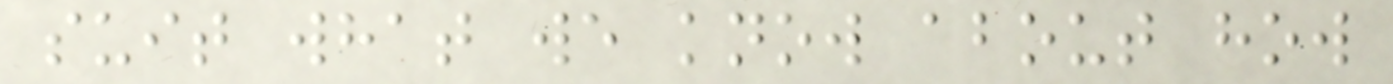suit what we know about how
